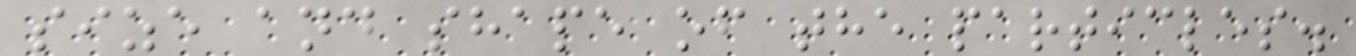size and shape of the particles.
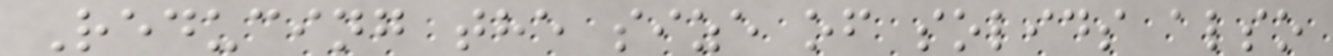Reducing the size of solids also
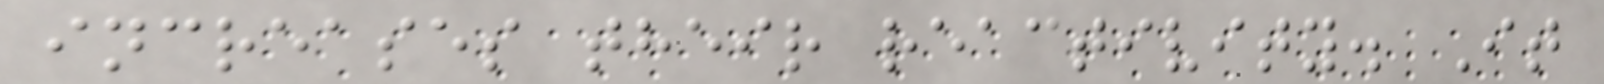increases their reactivity. It
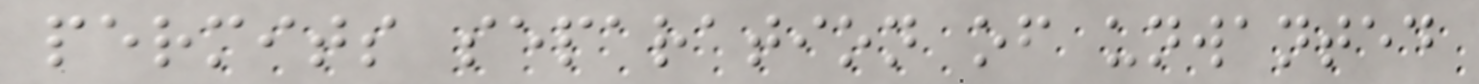permits separation of unwanted
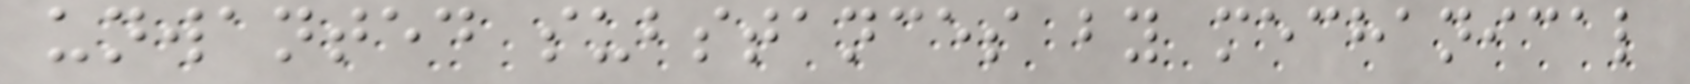unwanted substances by mechanical
